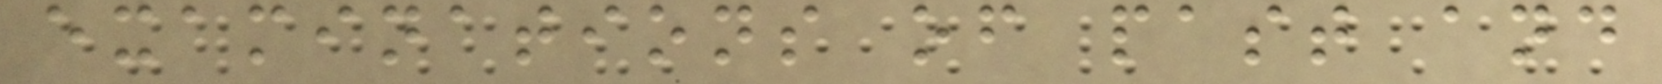examinations of past and
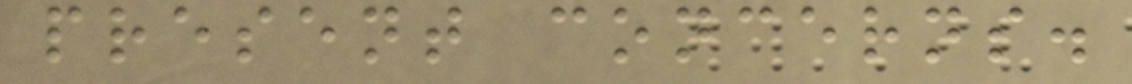present concerns.
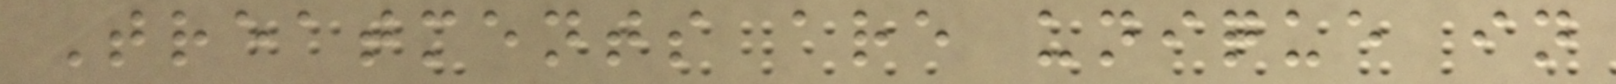Treatments are unique in
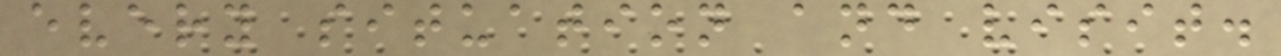every situation and visit.
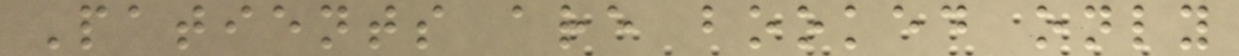Patients are booked only
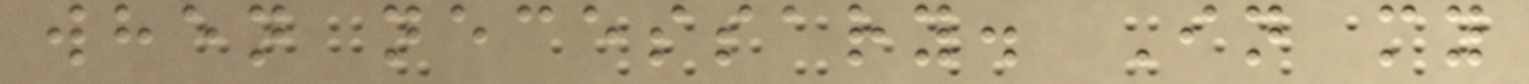when necessary. In my
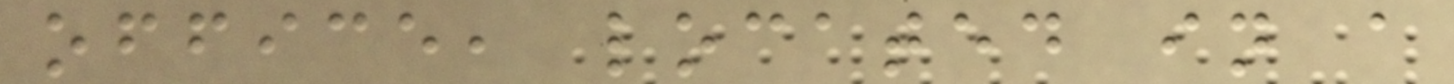office, located in a
